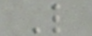L
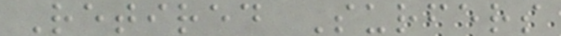Retired Surfers
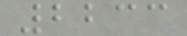2233
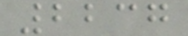2237
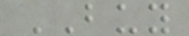BUY
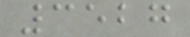3527
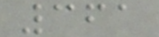361
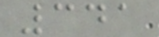341
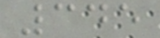345
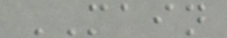MAIN
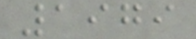1979
